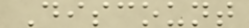Discount
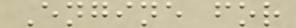Engine for
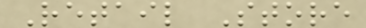Retail Store
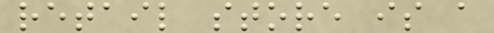retail store is a
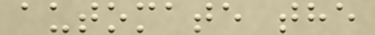automate the
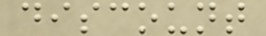discount
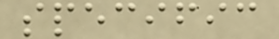specific
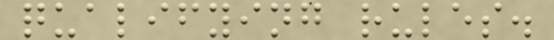qualifying rules.
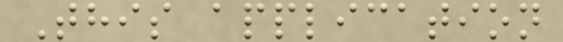This application
